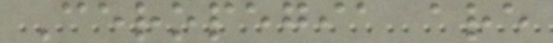Ceropegia are
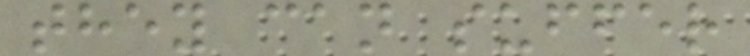they can suffer
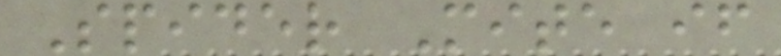Spider Mite if
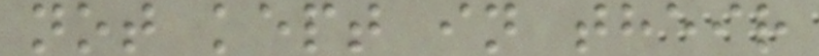not kept in their
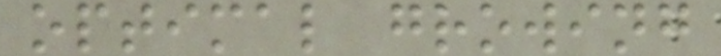optimal growing
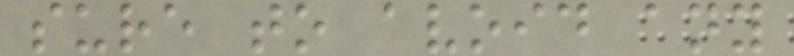sure to avoid any
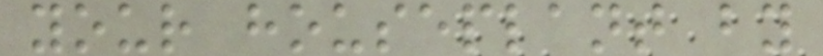your houseplant by
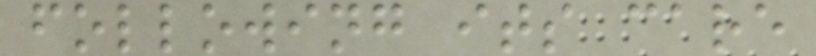following its care
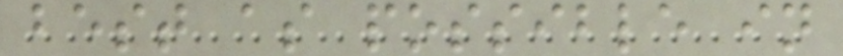best as possible in
